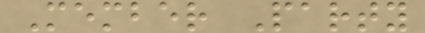Member Party
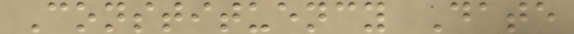Constituency Date
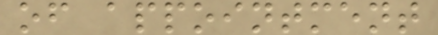of appointment
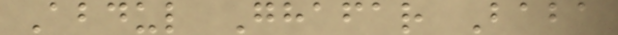Abdul Ghafar Baba
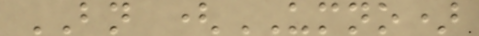BN (UMNO)
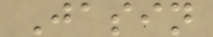Jasin
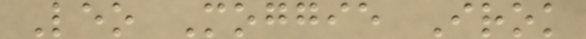Leo Moggie Irok
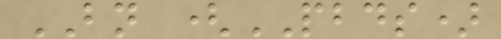BN (PBDS)
